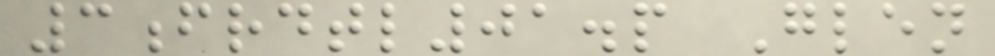3frdtl01.p Glen
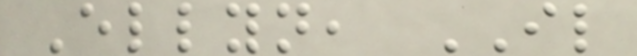Ellyn, IL
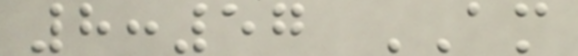8:57 AM
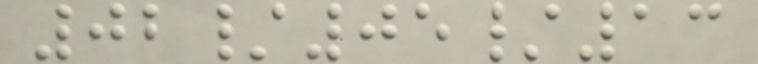02/05/13
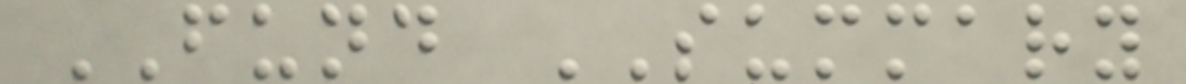FUND SUMMARY
